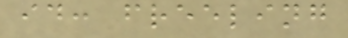id: freeling
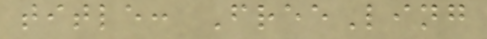title: FreeLing
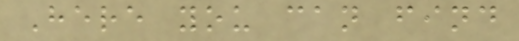Here you can find
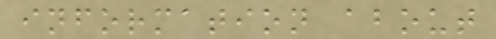information about
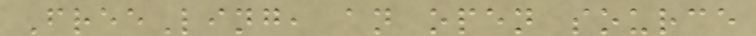FreeLing, an open source
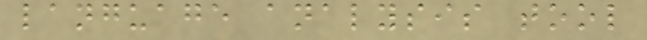language analysis tool
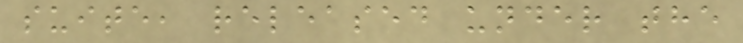suite, released under the
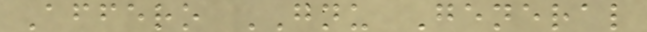Affero GNU General
